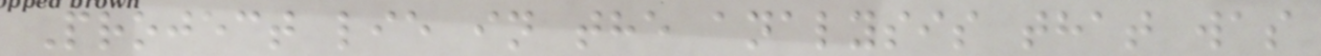Project lie in the analysis that was
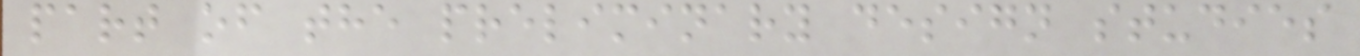part of the preliminary design studies
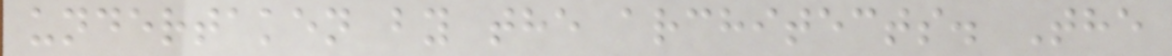undertaken by the architects. The
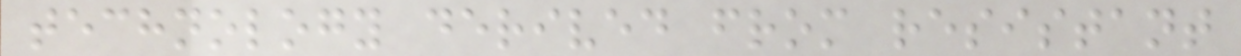technology derived from resistant
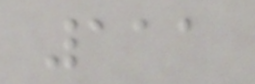111
